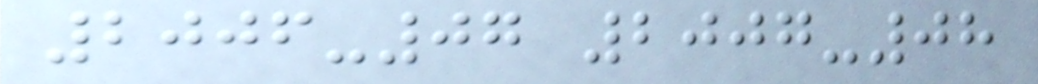2006-07 2007-08
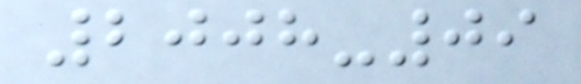2008-09
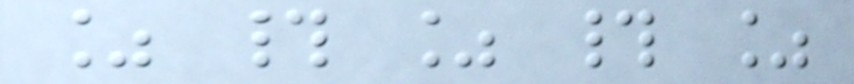% # % # %
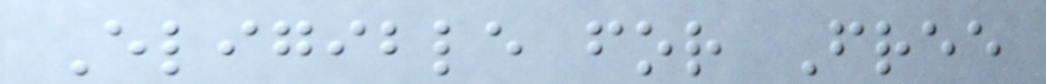Eligible for Free
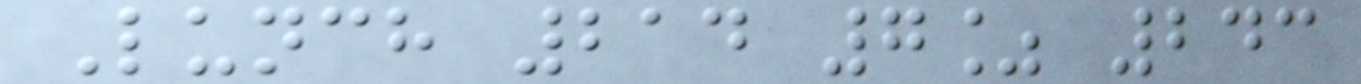Lunch 214 7% 243
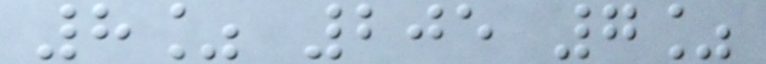8% 205 7%
